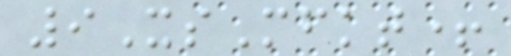9XsMfkt+
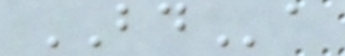BDa
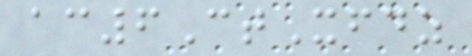ac6CtXfdz
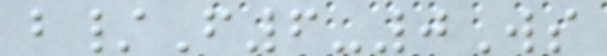b/F6-0Ws
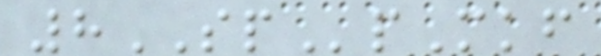8SPpMkf
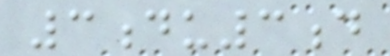3du3d
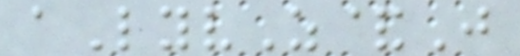aLyvZ&J
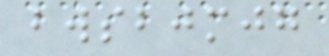bwsbjmjg
